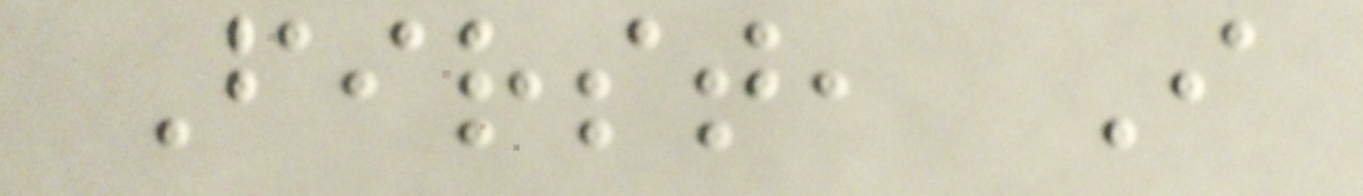First, I
